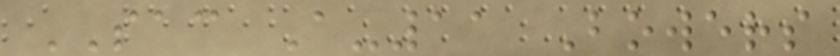SAC A-11 Bowers
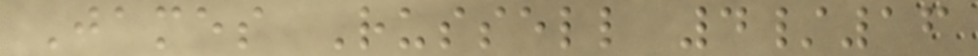James Russell 4/16
